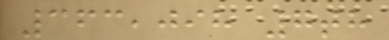363,098 7th
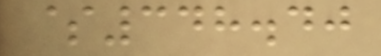$348.40
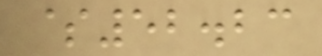$52.23
